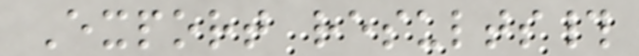Export results#
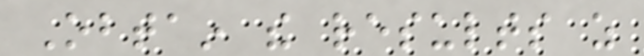Obtain the results as
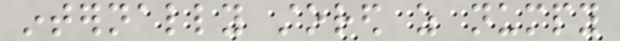internally stored as numpy
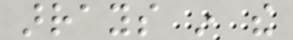arrays in the
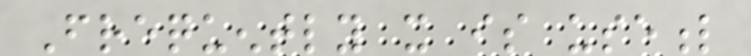Frequently it is useful
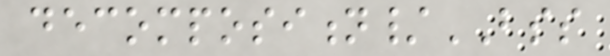decomposition/BSS
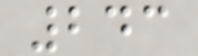243
